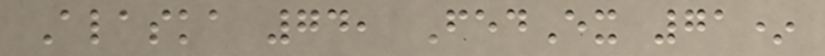Alaska 74, FedEx 71*
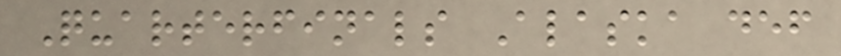Quarterfinals Alaska def
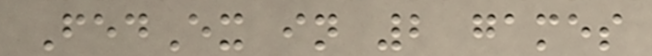FedEx in 2 games
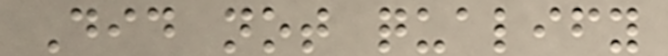Did not qualify
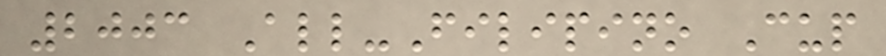2003 All-Filipino Cup
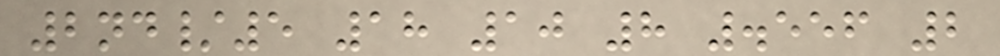2nd/5 18 10 8 .556 2
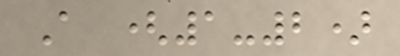A (1-2)
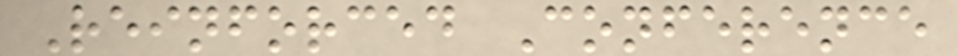Reinforced Conference
